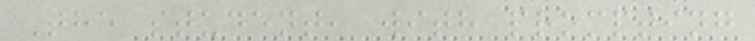The student, with prompting
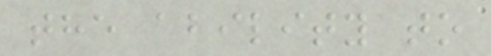the ability to
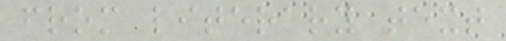from literary text
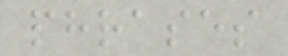phrases
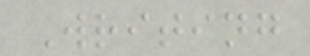Writing
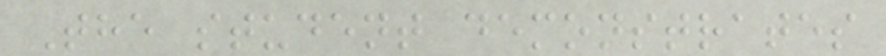The student demonstrates
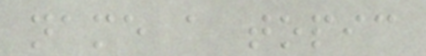name a topic
